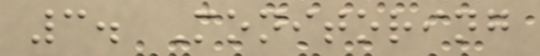3. Monitoring
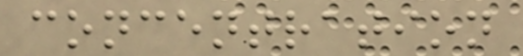concentration
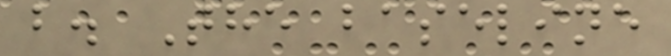b. The baseline
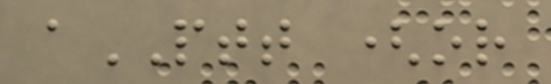aPTT (or
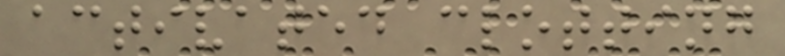activated clotting
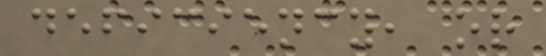deficiency, or
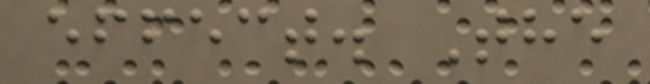effect. The
